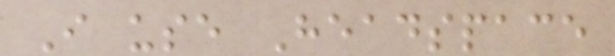I use Headspace
